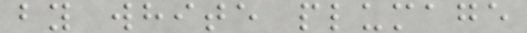by white plumage
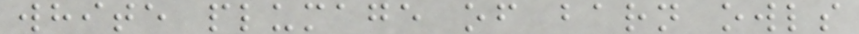white plumage of barn owls
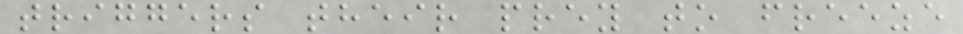triggers their prey to freeze
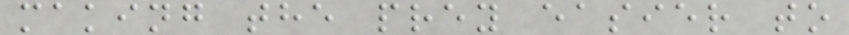making the prey easier to
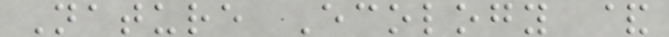Nature Ecology &
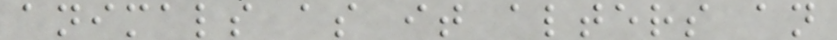animals as it alters an
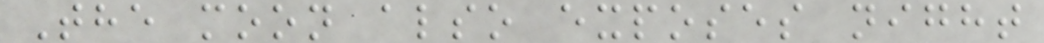The moon also exposes night
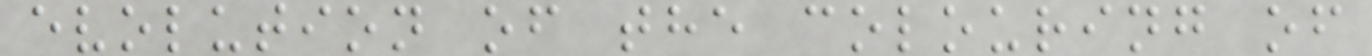evolution of the colouring of
